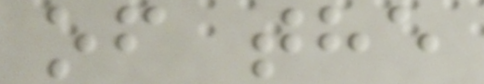of the
